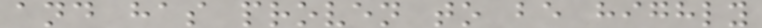and has proven to be highly
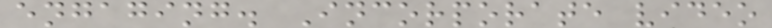engaging. Incorporate video
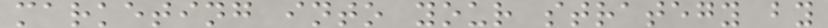marketing into your strategy by
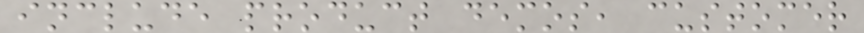include product demos, customer
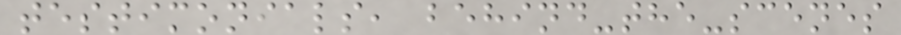testimonials, behind-the-scenes
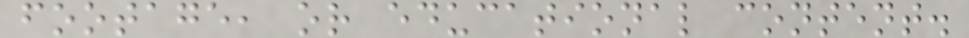footage, or educational content.
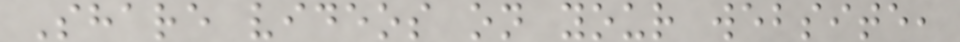Share videos on your website,
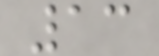13
